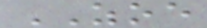ZOE
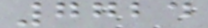7724
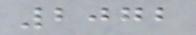2072
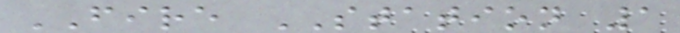FIRE STATION 1
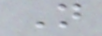N
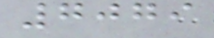7079
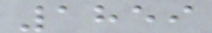1859
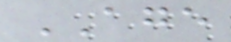AGE
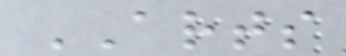ARTS
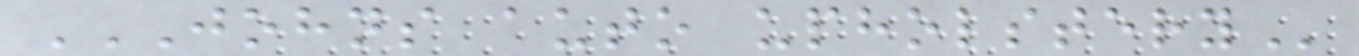JOHNS AUTO UPHOLSTERY
